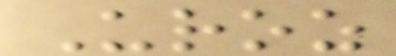Uroz
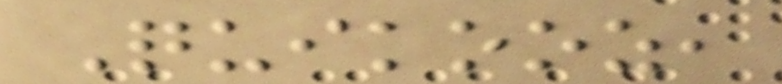Quikooz,
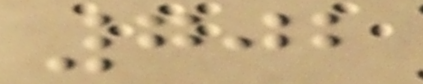702
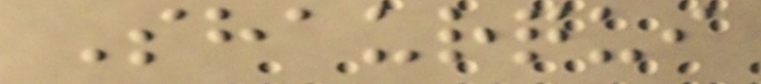Shaurqui
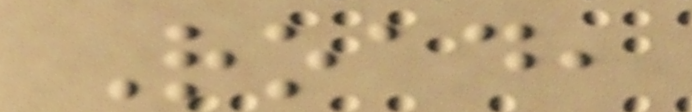Road,
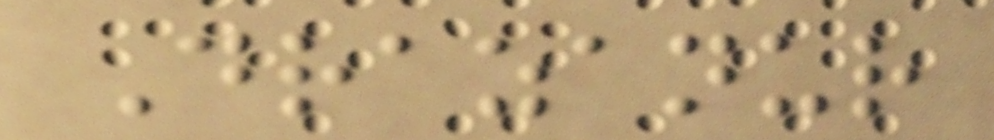Drazanur
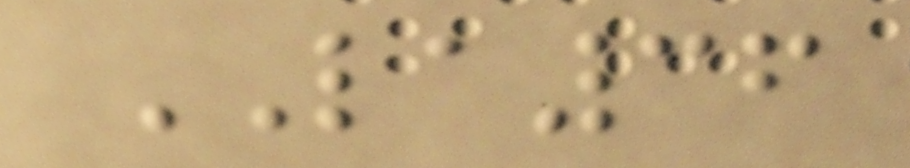LA36
